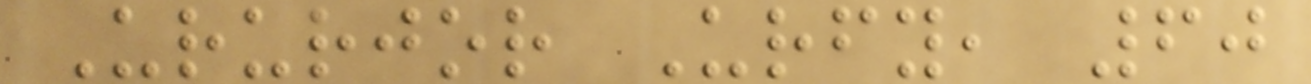Ururjor Urfy, 60
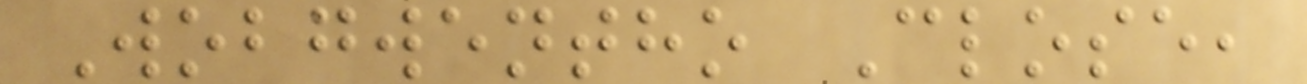Wobgwentho Close,
